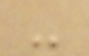-
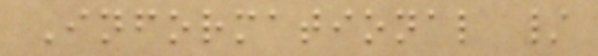Informational /
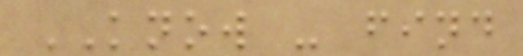KNOW - find
